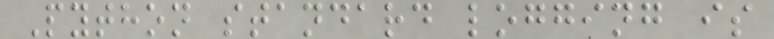Python standard logging is
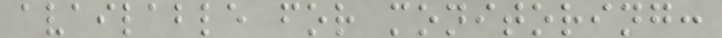available for monitoring:
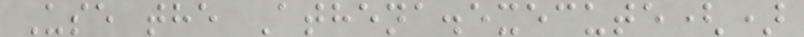Use the Athena.execute()
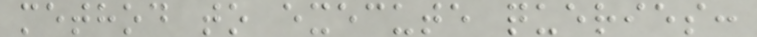method to execute queries:
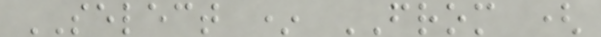SELECT * FROM (
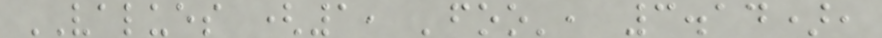VALUES (1, 'foo', 3.14),
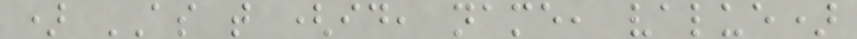) AS t (id, name, value)
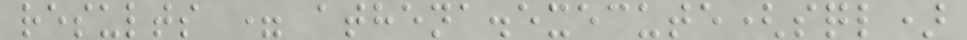results = athena.execute(sql)
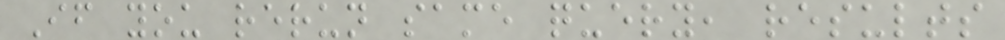If you rerun same query, results
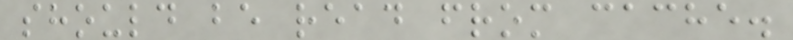should be read from cache.
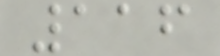116
